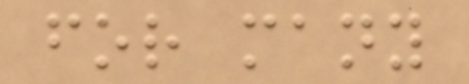for many
